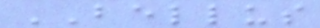BELLUS
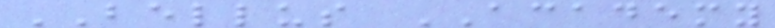BELLUS ACADEMY
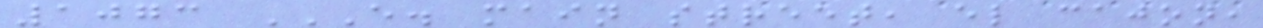1073 E. MAIN STREET, EL CAJON,
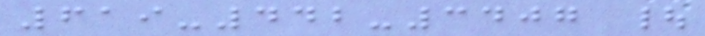619-442-3407 |
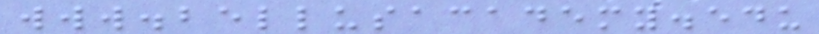www.bellusacademy.edu
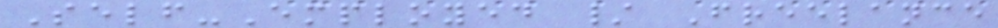Self-Employed / Freelance
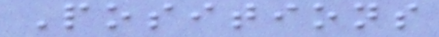Positions
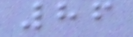86
